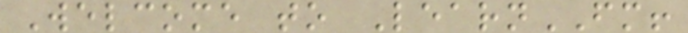Welcome to LearnFM!
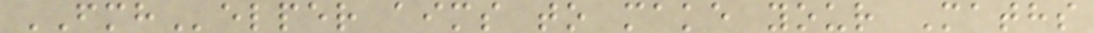FMHelper aims to make your Maths
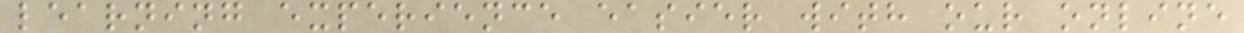learning experience easier with our online
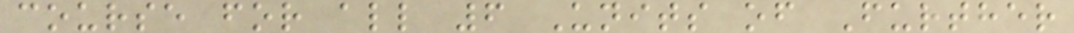course for all 6 Units of Further
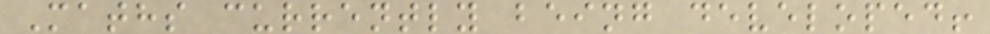Maths currently being developed!
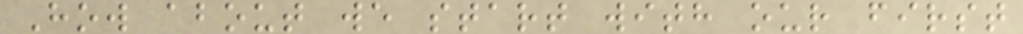How about we start with our first
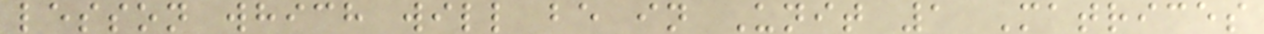lesson which will be in Unit 1 Matrices
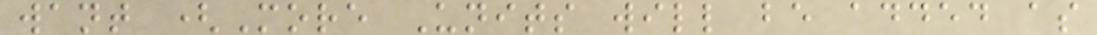want (More Units will be added as
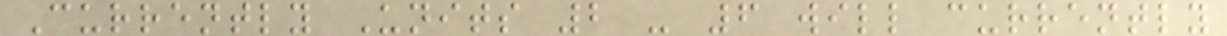Currently Units 2 - 6 will currently
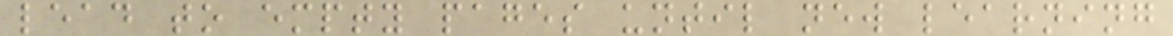lead to empty pages until new learning
